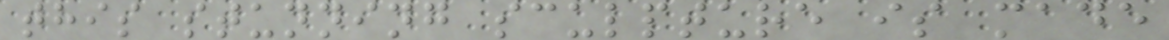this stunning sculpture is made
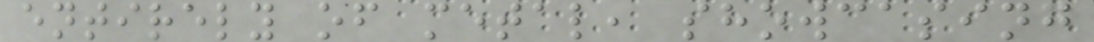entirely of metal, showcasing
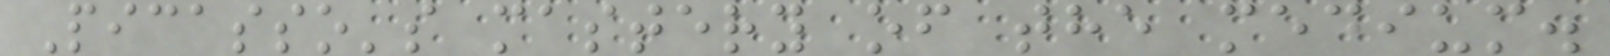Picasso's mastery of the medium.
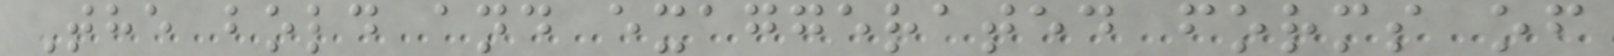The bold and exaggerated forms of
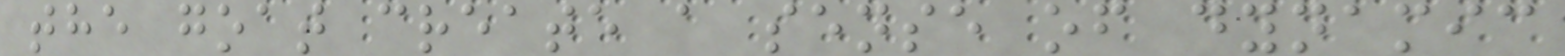the goat create a sense of dynamic
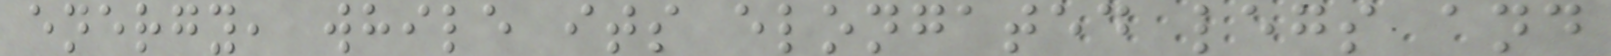energy, while its elongated legs and
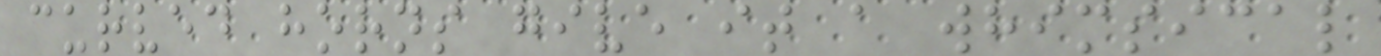curved horns give it a whimsical
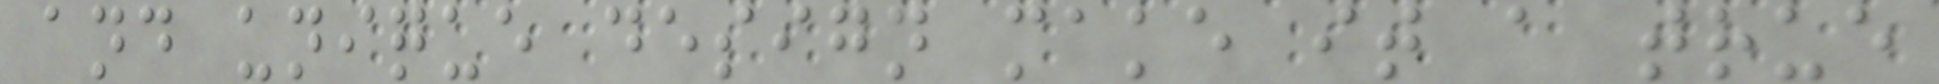and unique design make it a true
